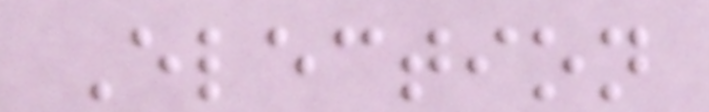Election
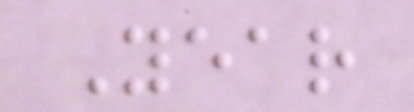Year
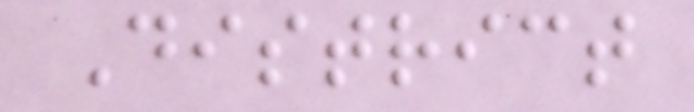District
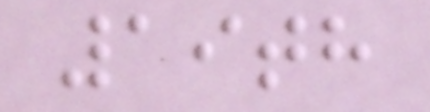19th
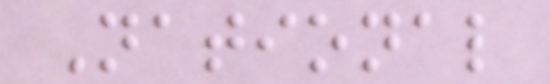National
